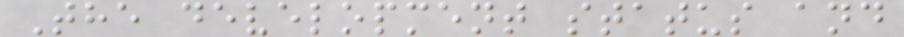The development status and
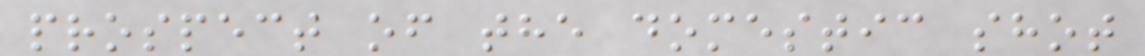prospect of the domestic shot
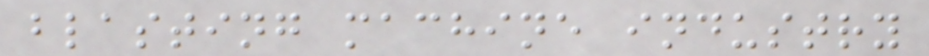blasting machine industry
